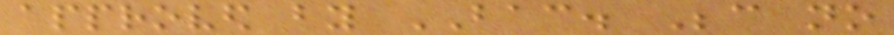approved by BAC. Because no
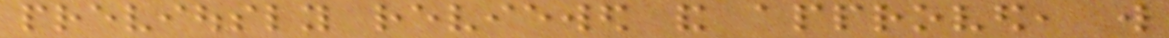previously reviewed and approved, will
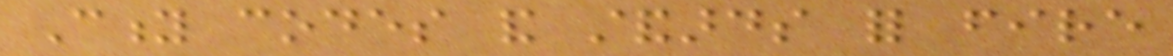City codes and standards for fire
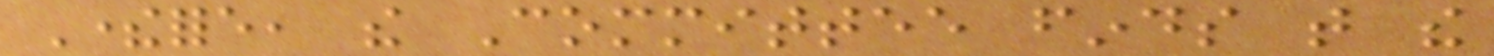Therefore, the Committee finds that the
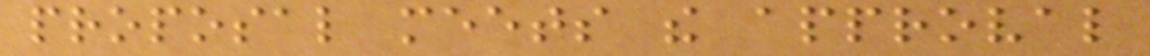proposal meets the approval
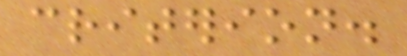criterion.
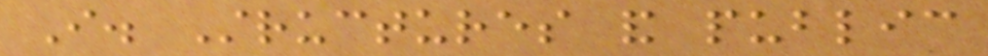I. Structures and public
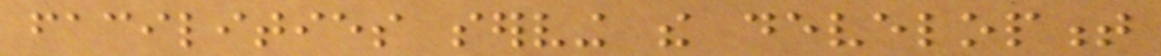facilities serving the development
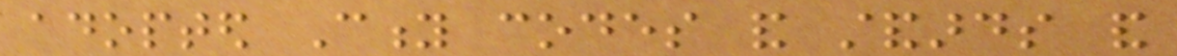adopted City codes and standards and
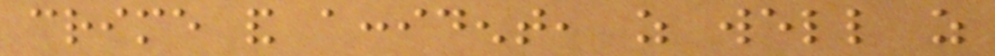crime and accident, as well as
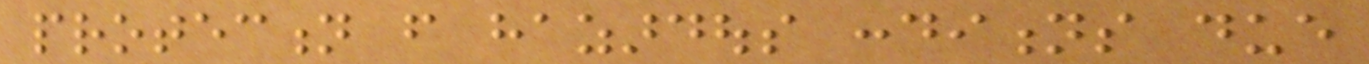protection from hazardous conditions due
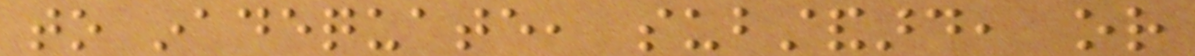to inadequate, substandard, or
